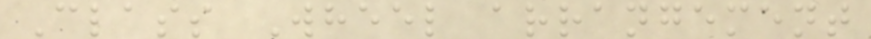Class Wheel arrangement
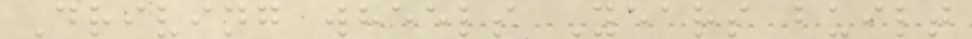Driving wheels Years built
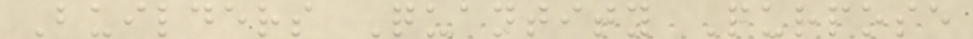Builders Quantity Purpose
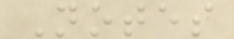Notes
